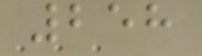258
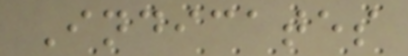Indicates
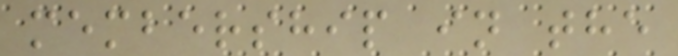membership in the
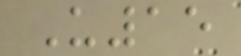U15
